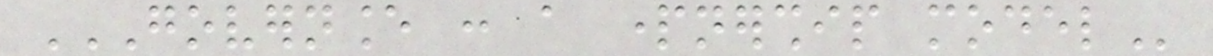GOVERNANCE : A PARTNERSHIP MODEL
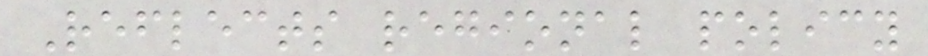Reflects regional policy
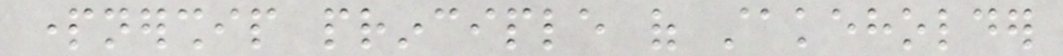partnership principle of stakeholder
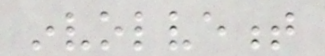involvement
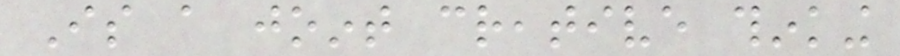Is a joint creative thinking
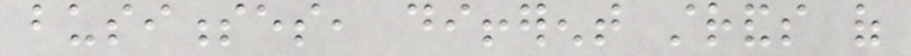businesses, different strands of
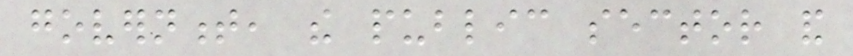government, the public sector and
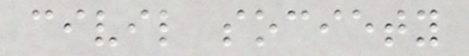civil society
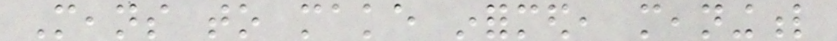Means to make informed, meaningful
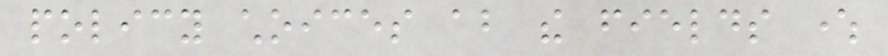policy choices about the fields where
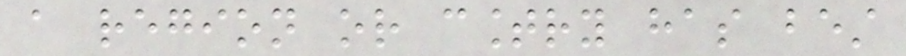a region or country has best
